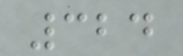324
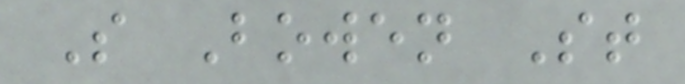S Bowen St
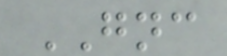GNC
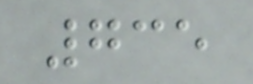735
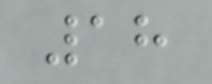18
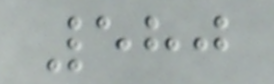580
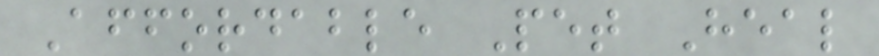Affordable Pet Heal
